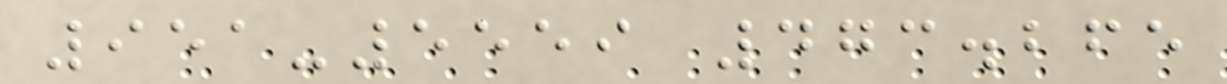951-5559 473.265
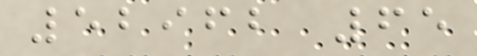52962 65
